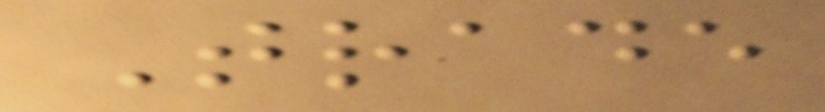Trade
